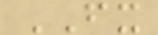FX
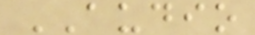AUDIO
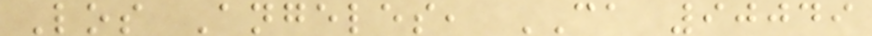Los Angeles, CA 90049
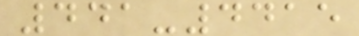441-4415
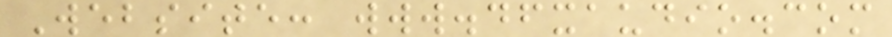Website: www.dfxaudio.com
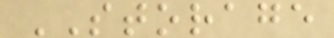STORAGE
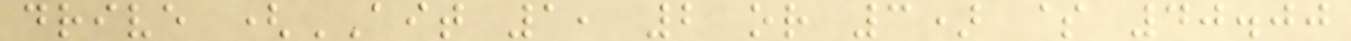drive (AIT 1, 2 or 3) $ 40.00
